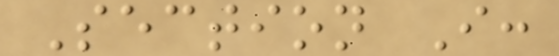Section I:
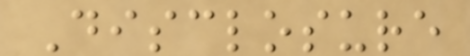Disclosure
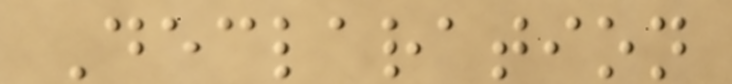Declaration
